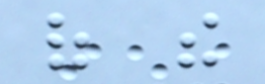of the
